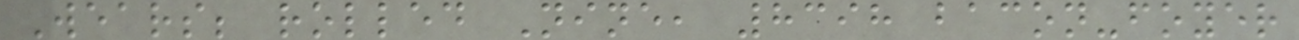Wears; rolled Nine, 8398 bacon-foyer
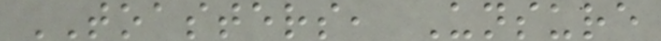TOASTERS, Unsure
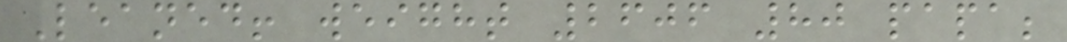Leaned! weight 2606 80 papa;
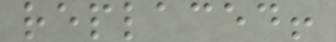replaced!
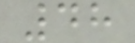48
